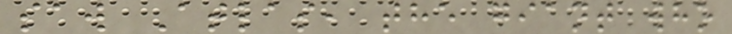saw Atlas, the giant who
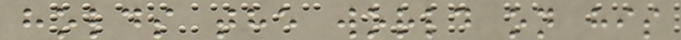holds the world on his
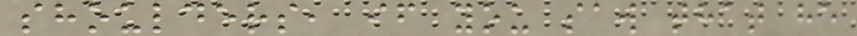shoulders, if you saw that he
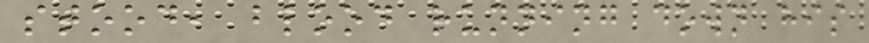stood, blood running down his
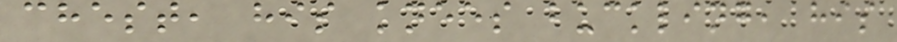chest, his knees buckling, his
